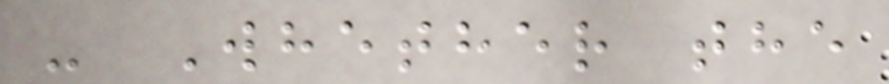- Whether the
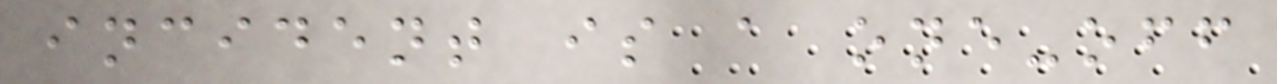incident is a one-off
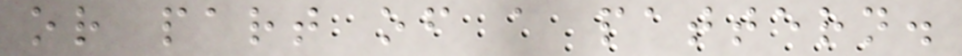or part of a pattern.
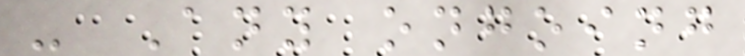- Any ongoing
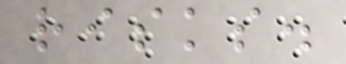risks.
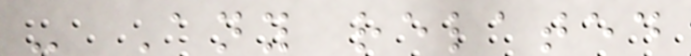- Any related
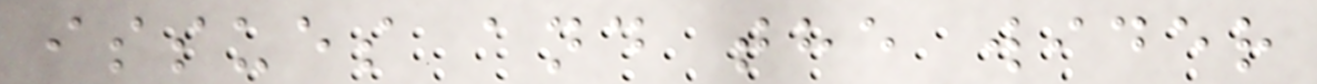issues and the wider
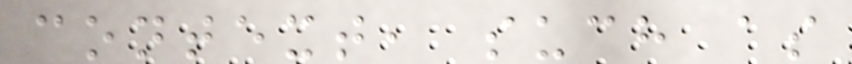context, such as
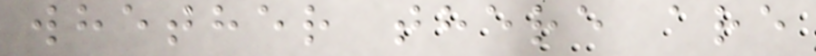whether there are
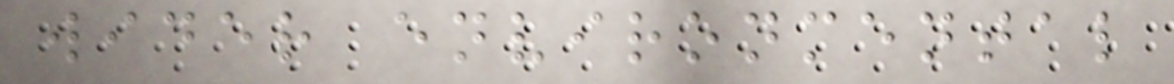wider environmental
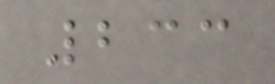233
